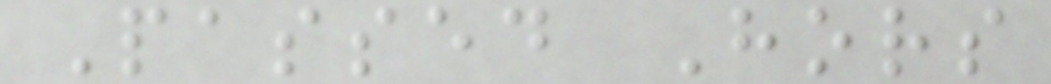Passed Hors
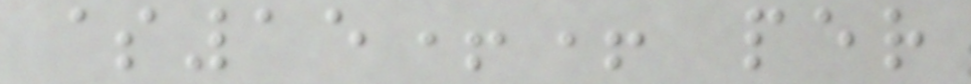$15++ per
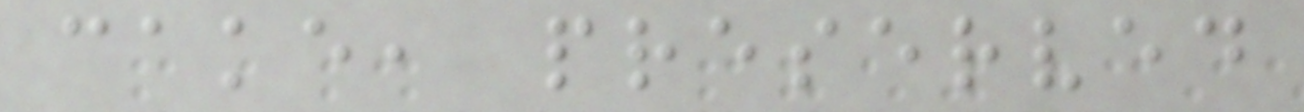cake, preserved
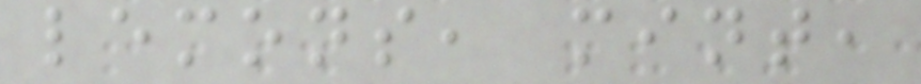lemons, mint,
